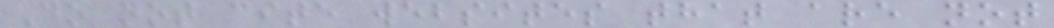Do not cite websites that are not
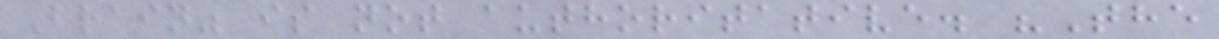Brain" is not authoritative. "The
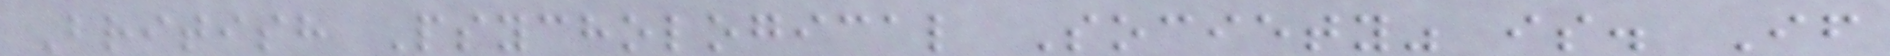British Psychological Society" is. If
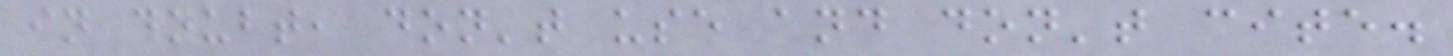in doubt, don't use and don't cite.
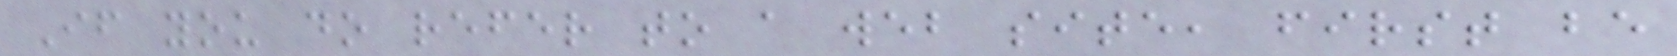If you do refer to a web site, first be
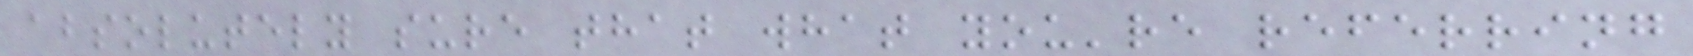absolutely sure that what you're referring
